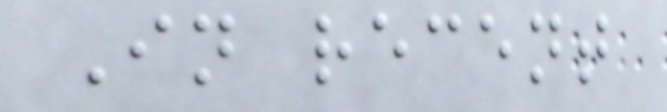In recent
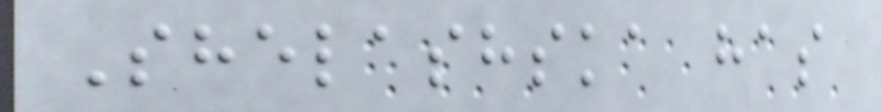Shelashska has
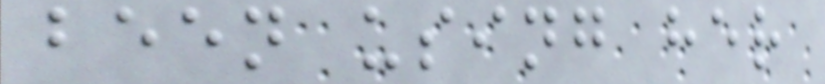been using her
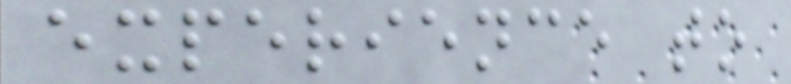experience to
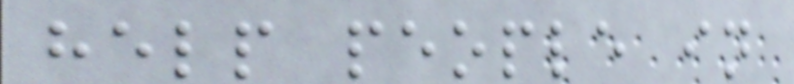help people in
